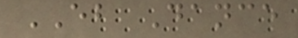EB Dance
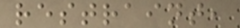restraint,
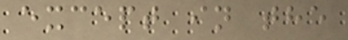except in the
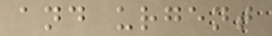and urgent
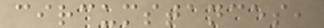circumstances,
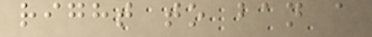right to ban a
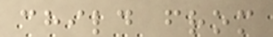child from
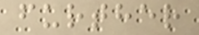further
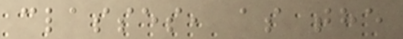classes, as the
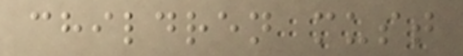children must
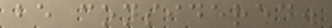be considered.
